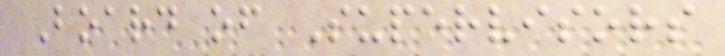Board of Supervisors
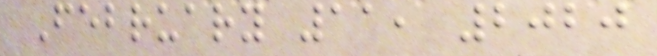February 11, 2020
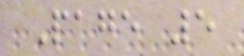Page 5
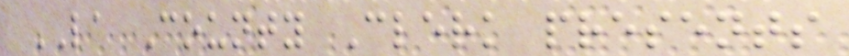LA County Clerk presents
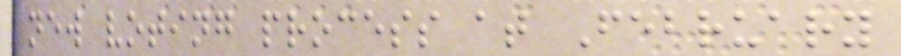new voting process at February
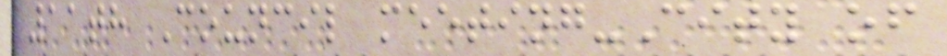11th Council meeting-City of
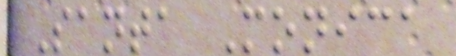Santa Monica
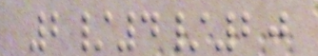2/4/20
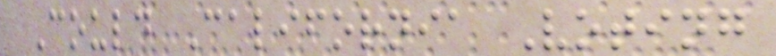Could California Voting
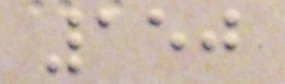150
